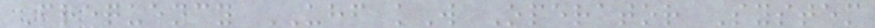Frequency UHF kW Operator System
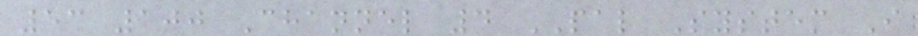53 100 Channel 4 PAL System I
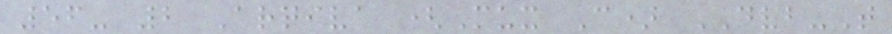56- 2 Arqiva (Mux C) DVB-T
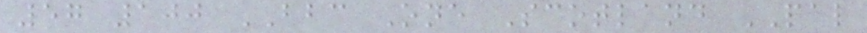57 100 BBC One Scotland PAL
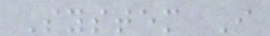System I
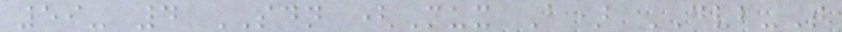59- 4 SDN (Mux A) DVB-T
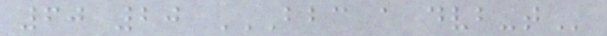60 20 BBC A DVB-T
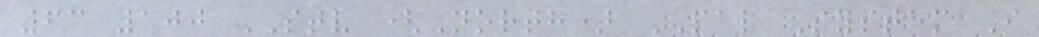63 100 STV (North) PAL System I
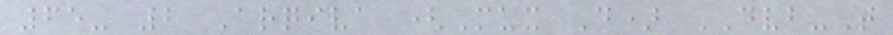65- 2 Arqiva (Mux D) DVB-T
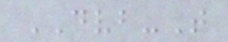DVB-T
